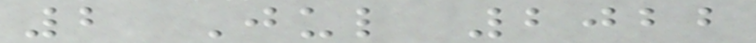2 Jul 2022
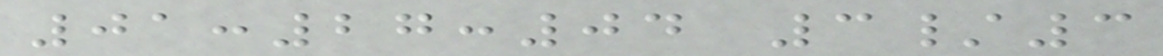01:27:04 3/3
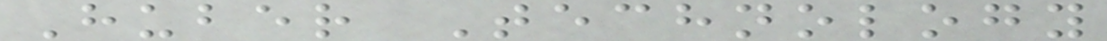Huber Technology
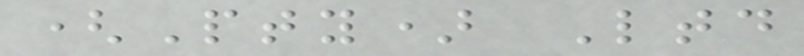(Pty) Ltd
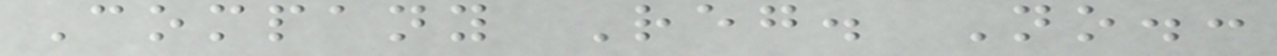Company Reg. No.:
